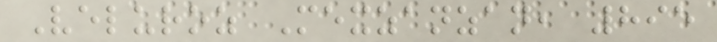Veluroz Mexzanzan, 895
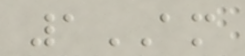1AM
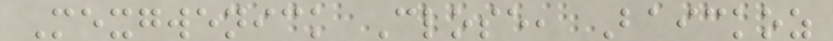Mexgwenick Close, Baickoz
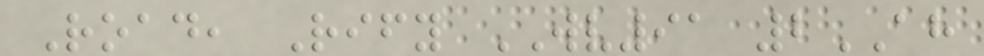Road, Rify WV91 2AH
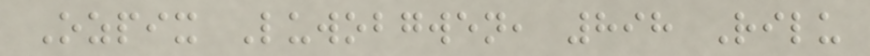Ozpix Luwobgwen, 898 Rilu
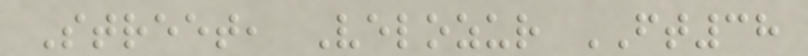Street, Velozur FT38
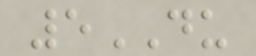5DU
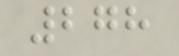278
